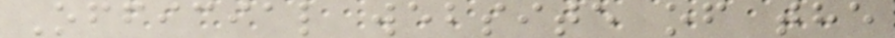Official website of the
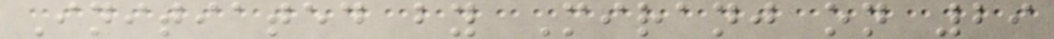Initiated by Miranj on 29
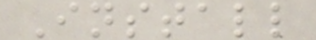Install
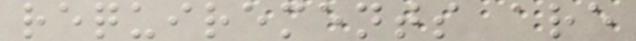requirements are
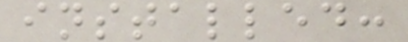installed:
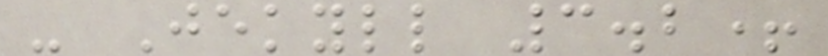- Jekyll 3.2+
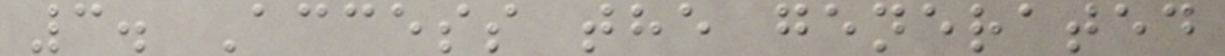3. Access the generated
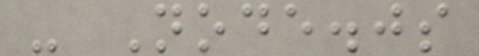- Node.js
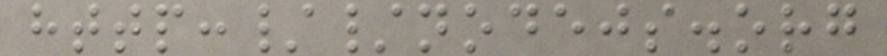http://nodejs.org
